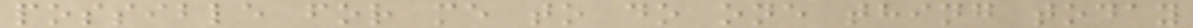possible for me to do one thing today
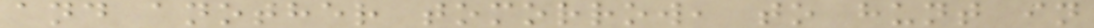and another tomorrow, to hunt in
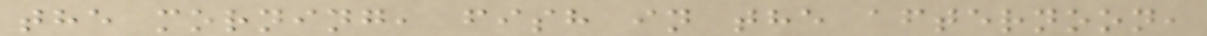the morning, fish in the afternoon,
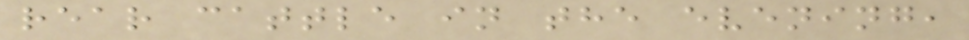rear cattle in the evening,
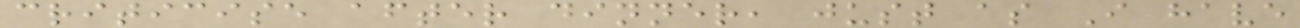criticise after dinner, just as I have
